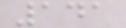141
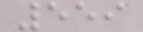559
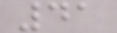41
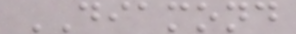DIAMOND
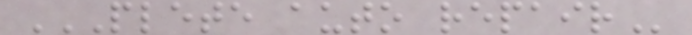PLETE AUTO REPAIR
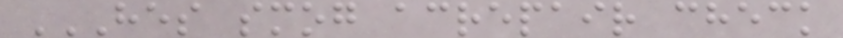HES SMOG ACREPAIR CHECK
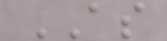AS
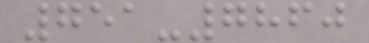751-7860
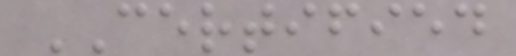CERTIFIED
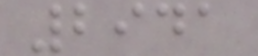2941
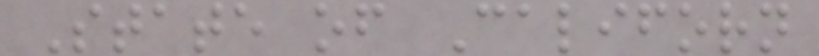State of Californ
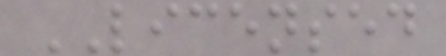LICENSED
